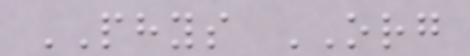PHYS ORG
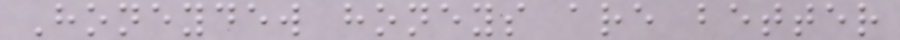Honeydew honeys are better
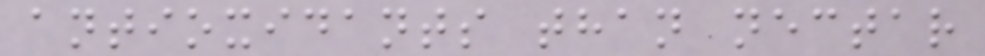antioxidants than nectar
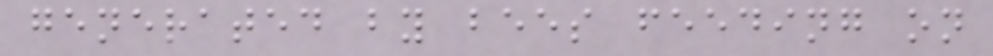generated by bees feeding on
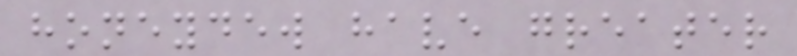honeydew have greater
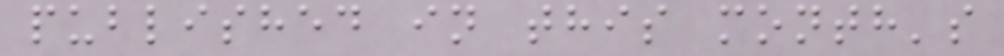published in this month's
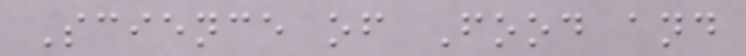Science of Food and
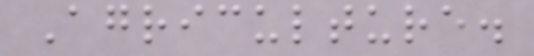Agriculture.
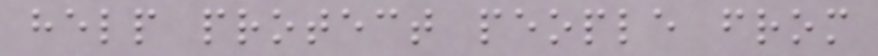help protect people from
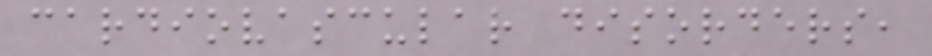cardiovascular disorders,
